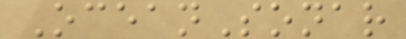OceanSonar
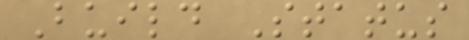Build Status
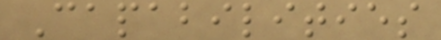Capabilities
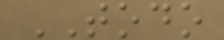TODO
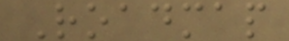Roadmap
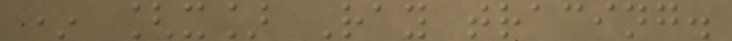* [x] Ray tracing.
